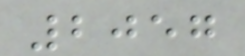2057
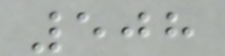508
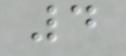4
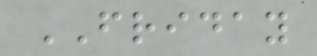FRIDAY
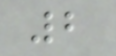2
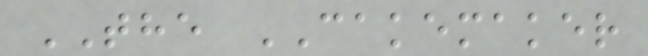THE CAKEMAKER
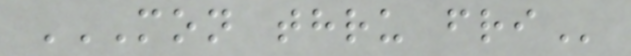MON THRU FRI
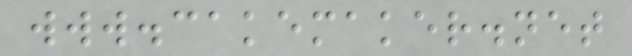www.cakemaker.net
